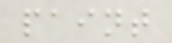paint
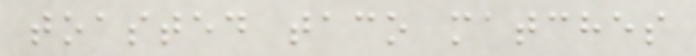toasted taco matches
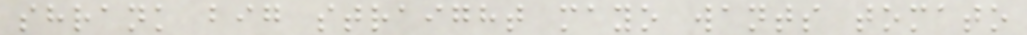shrank big straight mayo wants tomato
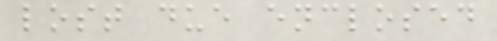lost due enclosed
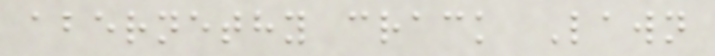abernethy crack Lawn
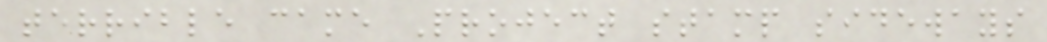terrible came Project stamp sideways
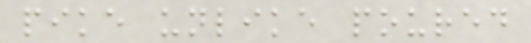pike unlike poured
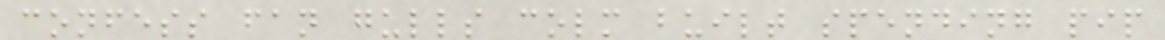confess fan gulls colm built spending pip
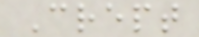Crept
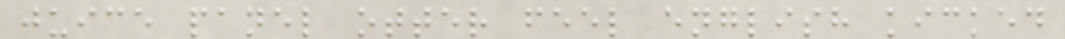juice panel otter feel english kicked
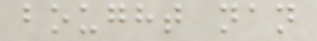bought nan
